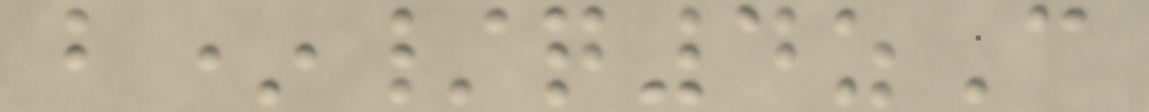b*/q4zC
